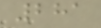281
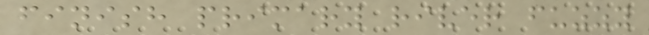finish primary river fuzzy
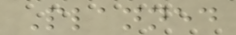Planned
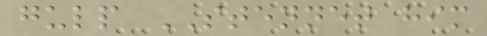gulp STENNET him
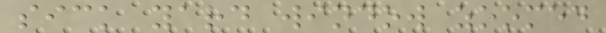sick yard window zoomed
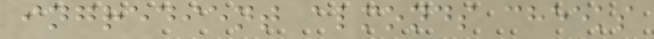ingredient almonds cheeks
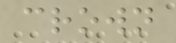crown
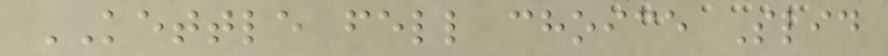KETTLE fell choice Slid
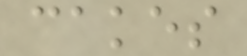cakes
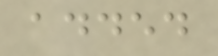added
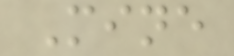Mine
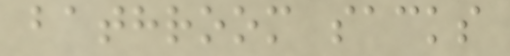bathroom sacks
